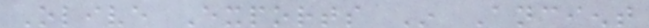Olive Exports In Ancient
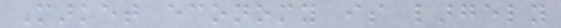Market economy is largely
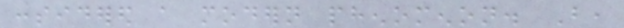considered a modern phenomenon. But,
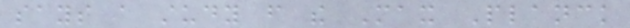says a study from the Max Planck
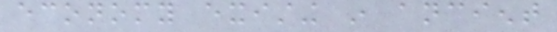economy existing in ancient
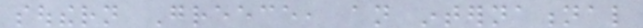southern Greece, an international
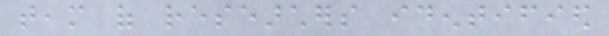team of researchers identified
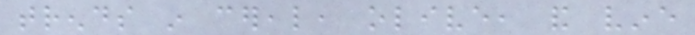trends in cereal, olive, and vine
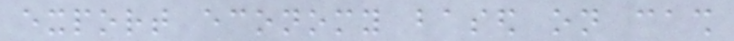export economy based on cash
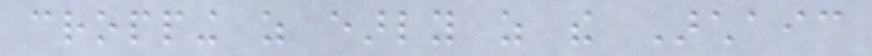cropping as early as the Archaic
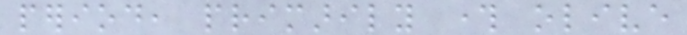period, primarily through olive
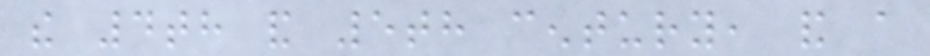the 4th and 5th century, and a
